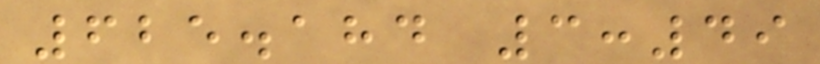625.184 3:49
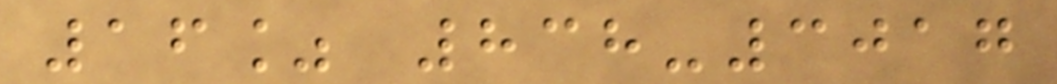16% 838-3017
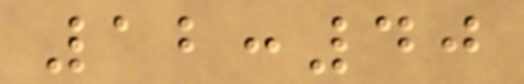12:40
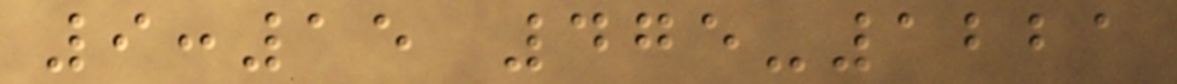9:15 475-1221
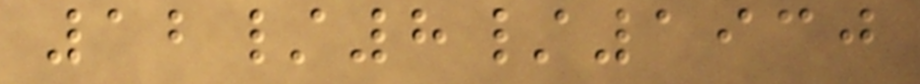12/8/1930
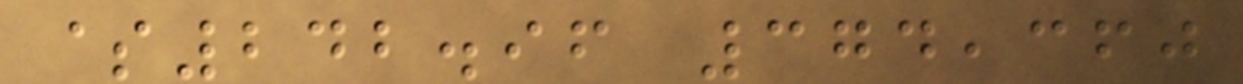$242.96 374,360
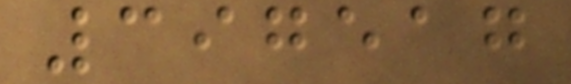397517
